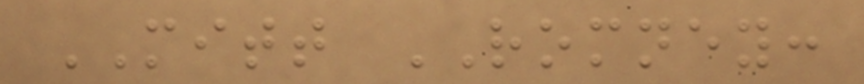MITT ROMNEY:
